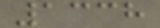1338
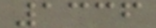1336
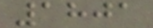1801
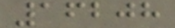16208
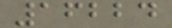16224
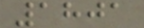1801
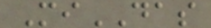MiDAS
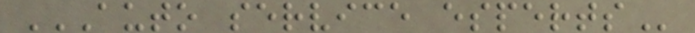AUTO SERVICE ESPERTS
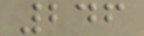246
